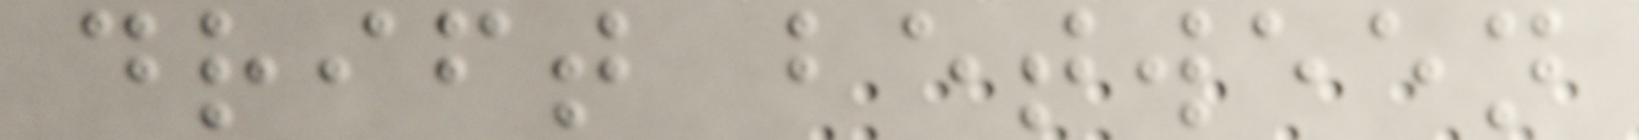drift between
